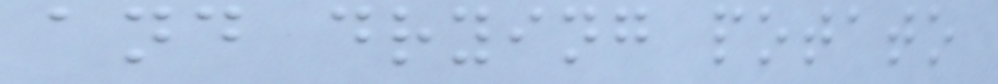and drying potato
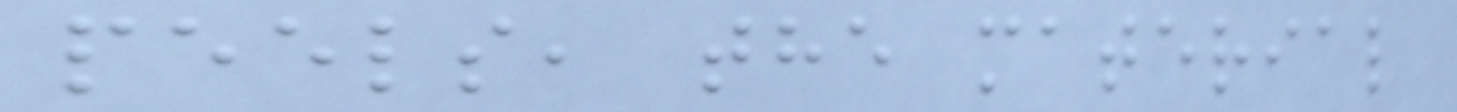peels, the material
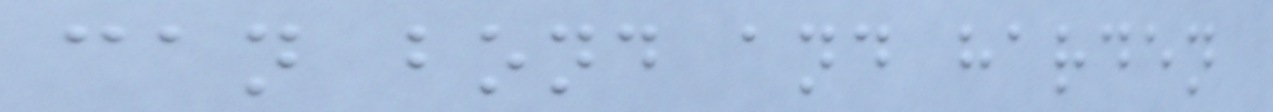can bond and harden
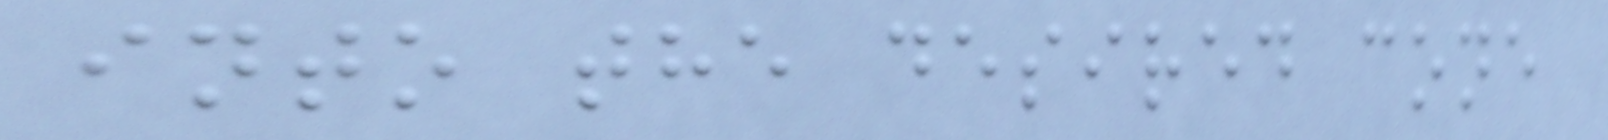into the desired cone
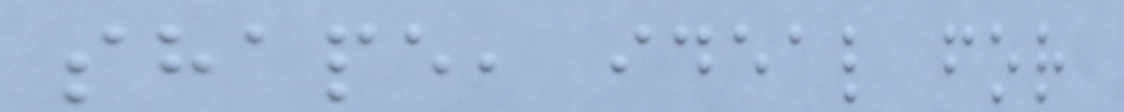shape, ideal for
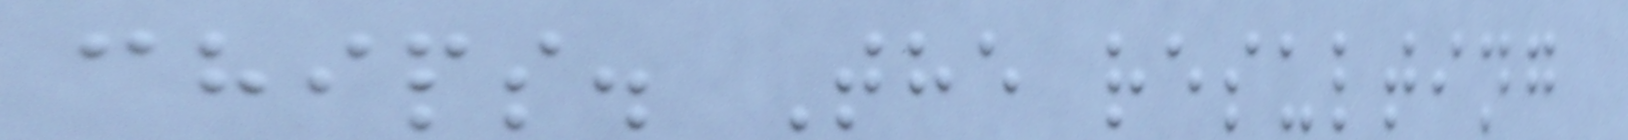chips. The resulting
